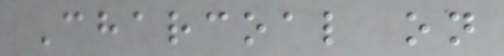Charcoal on
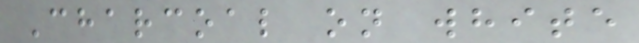Charcoal on white
